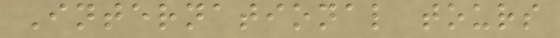International tours
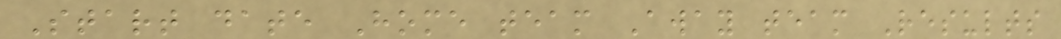Start date Home team Away team Results
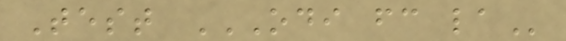Test ODI FC LA
